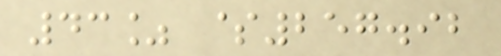43% $257.92
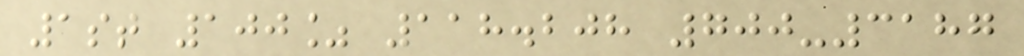1st 100% 118.208 700-3187
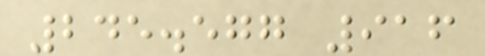245.577 916
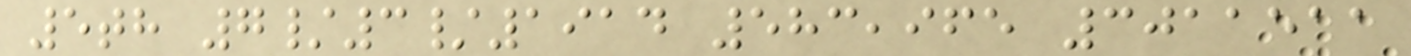5th 7/3/1914 583,965 3011511
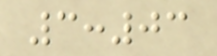3:03
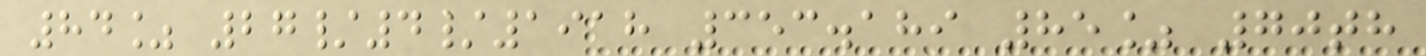84% 27/4/1918 353.189 85% 70th
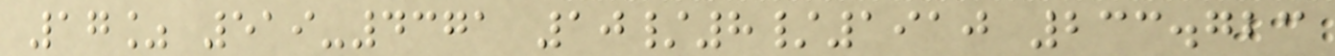17% 519-4371 10/8/1910 233.723
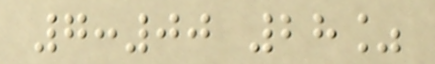7:00 28%
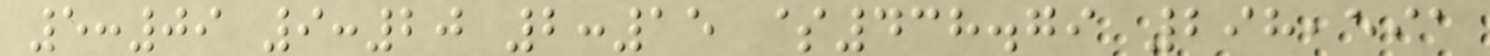5:09 9:20 2:15 $438.79 298,591
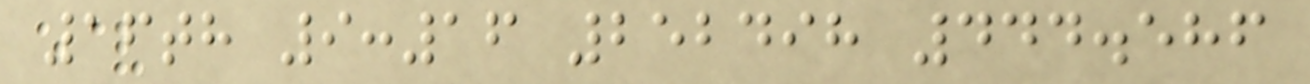16th 9:16 252498 444.586
